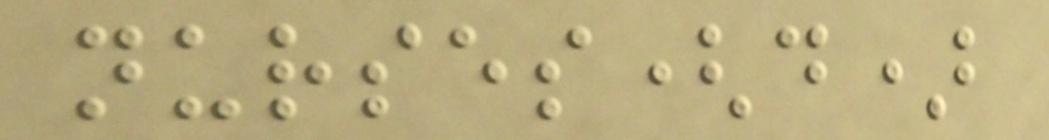nurses(d)
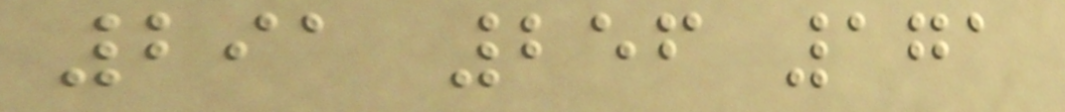291 256 171
